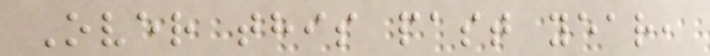Over this past year,
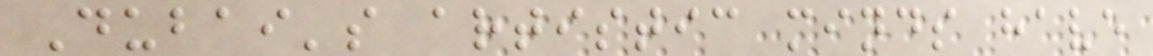Dubai's artistic minds have
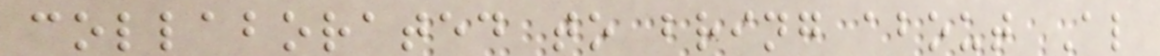collaborated to bring about Al
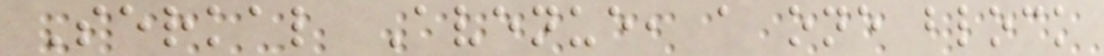Serkal Avenue, a one block
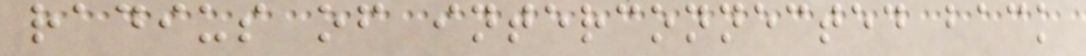radius of interconnected back
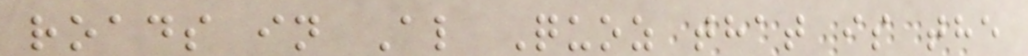roads in Al Quoz that is the
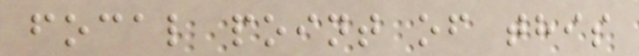focal point of this
